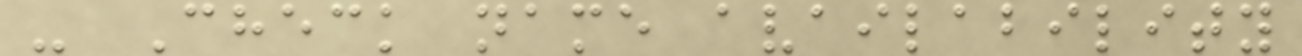- Check name availability
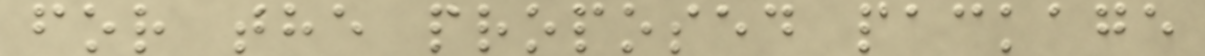for the proposed package
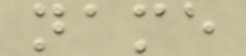name
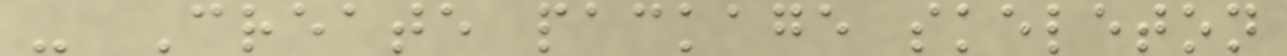- Create package skeleton
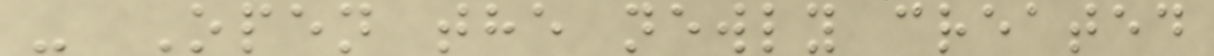- Open the newly created
